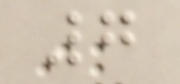7
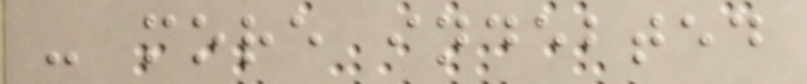- more indebted
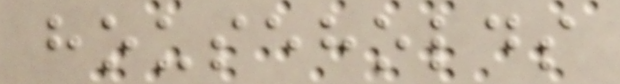households
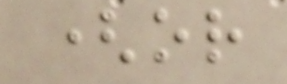(or
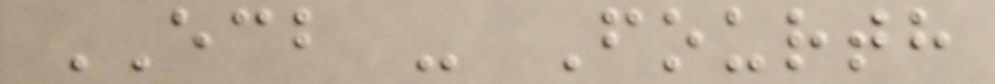ECB - Fourth
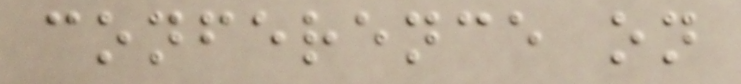conference on
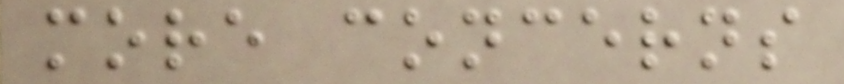more concerns
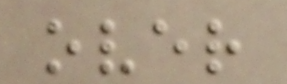over
